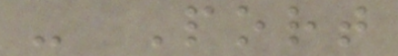- Port
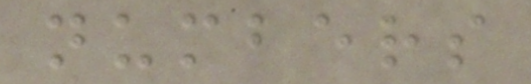numbers
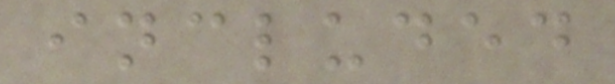included
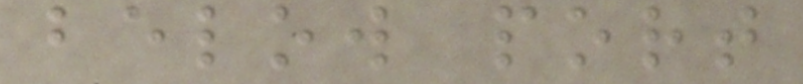below port
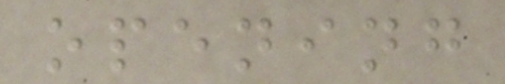opening
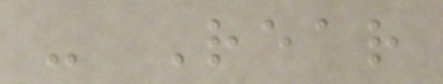- Rear
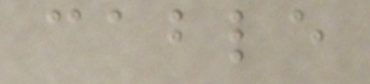cable
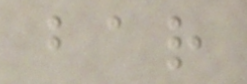bar
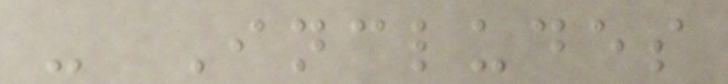- Includes
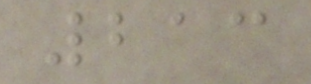213
